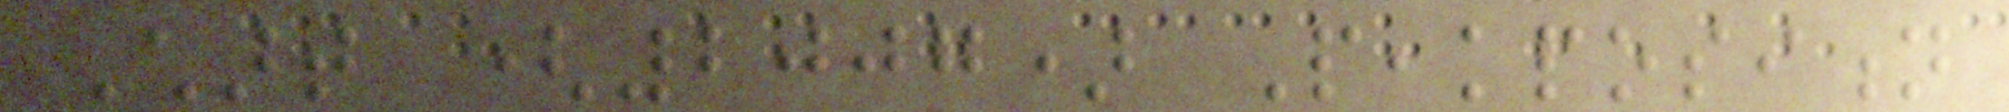Chart (2007) Peakposition
